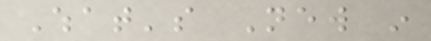What's New in
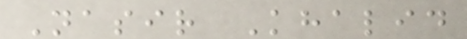Nasir Khalid
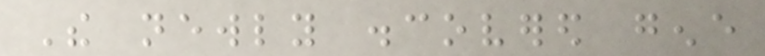The newly discovered gene
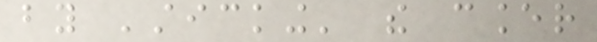by 'sticking' the cancer
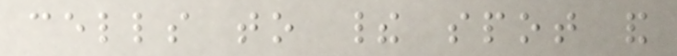cells to their spot and
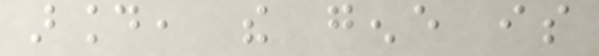around, the gene is
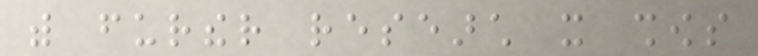with further research it shows
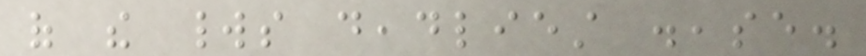of the worlds deadliest disease.
